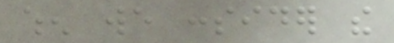when we consider the
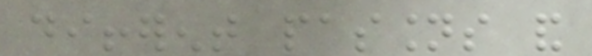different passions and
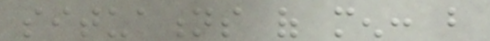situations of men: but
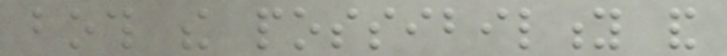both the possibility and
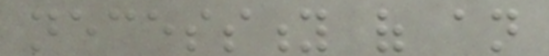necessity of an
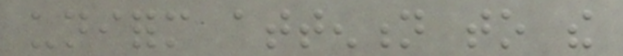uniform attention to the
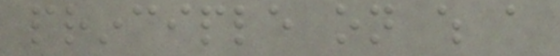principle on which a
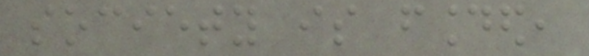society is founded,
